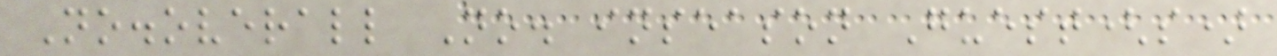No.overall No. inseason Guest(s)
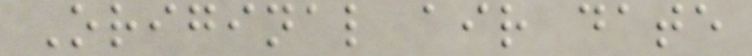Original air date
